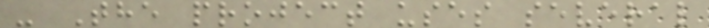- The project uses several
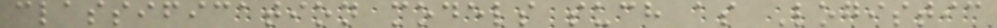classification models such as Logistic
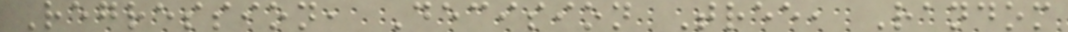Regression, Decision Tree, Random
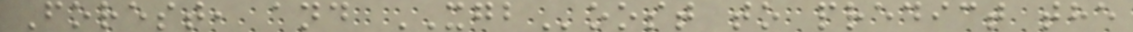Forest, and XGBoost to predict the
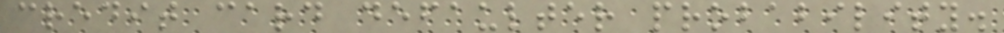credit card defaulter probability.
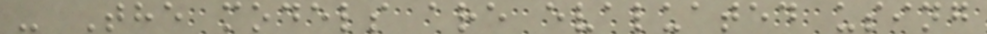- The models are evaluated using
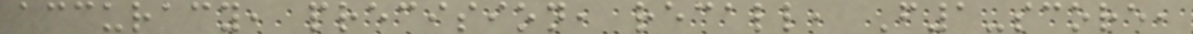accuracy, precision, recall, F1-score,
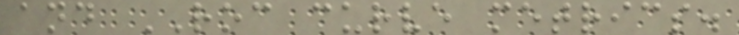and ROC curve metrics.
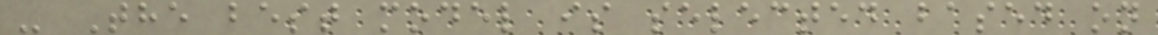- The best model is selected based on
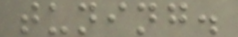tuning.
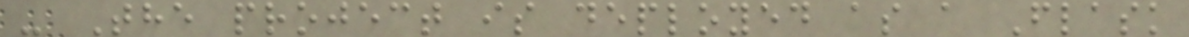- The project is deployed as a Flask
